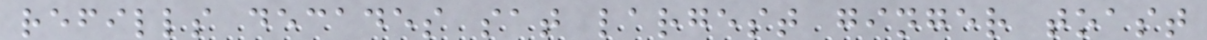refills decades sat largest ginger toast
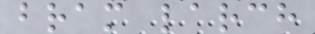bram larch
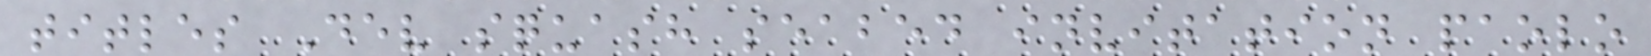titles Dev squash seabed invitation paolo
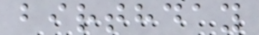birthday
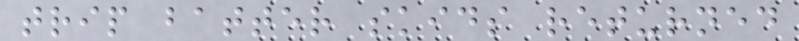trip batter skids returned
